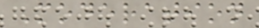Moderation
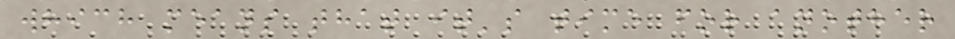which means that it's time for another
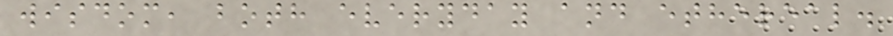wisdom, both everyday and ethereal.
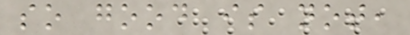so good is not,
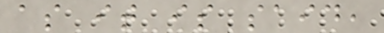as it is said,
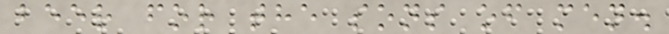beer for the sons of men.
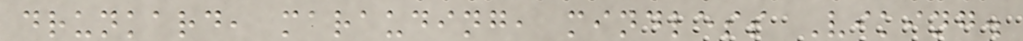drunkard, marauding, mindless Viking.
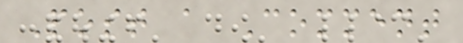Post a Comment
